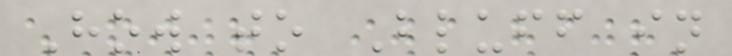How to Bluff in
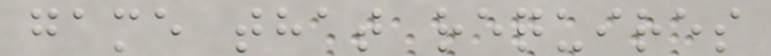game that requires
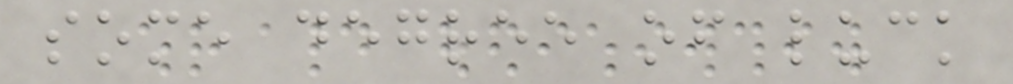some degree of luck
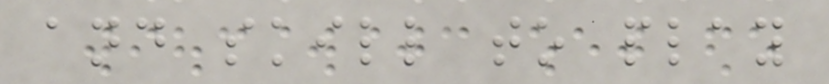and skill to play
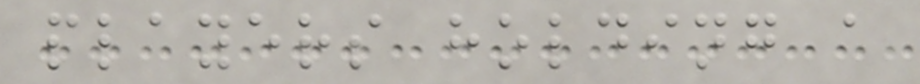players holding a
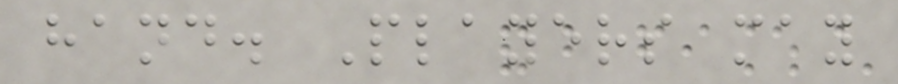hand. Players may
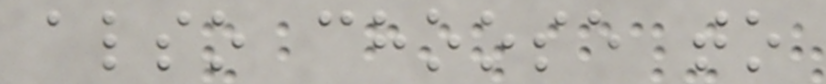also choose to
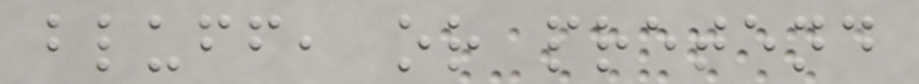bluff, or pretend
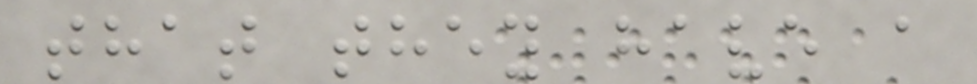that they have a
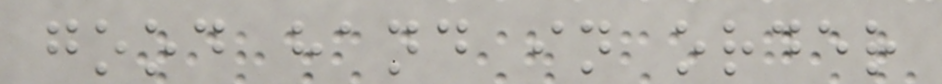good hand in order
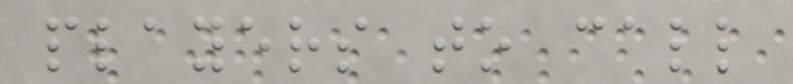players to call
